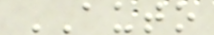AUTO
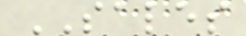SALES
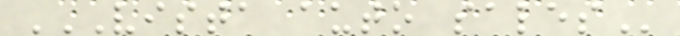VISTA AUTO SALES
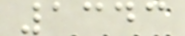1343
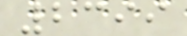2399
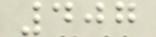407
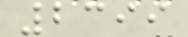2399
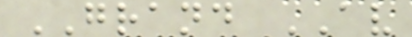GRAND AV
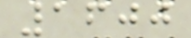1600
